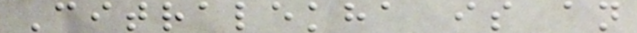Citralekha is an
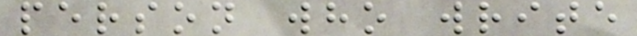person who write
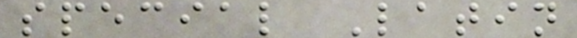special Latin
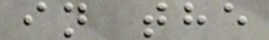in the
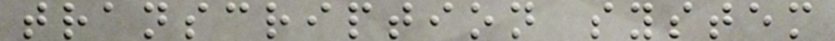transcription system
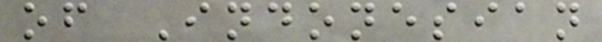of Indonesian
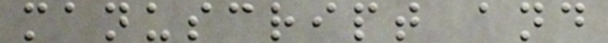manuscript and
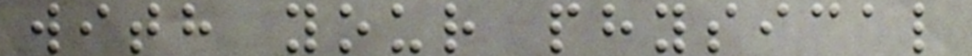with your physical
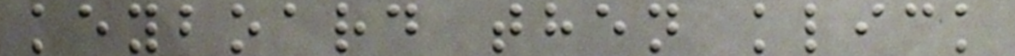keyboard then klick
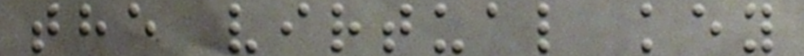the virtual key
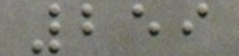259
